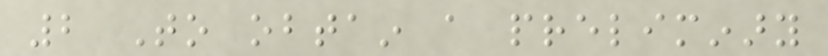2 To obtain a preliminary
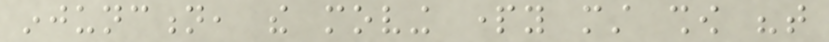injunction, the moving party must show "that
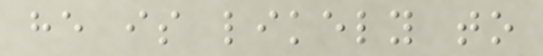he is likely to
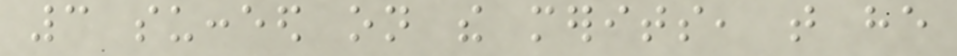3 succeed on the merits, that he
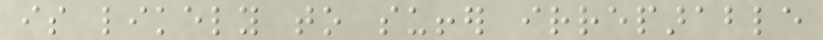is likely to suffer irreparable
